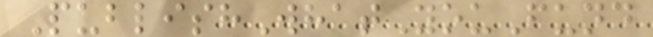PublishWhatYouFund
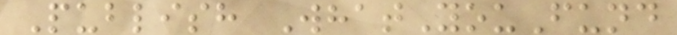Publish WhatYouFund
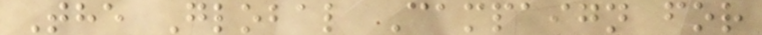The Global Campaign for
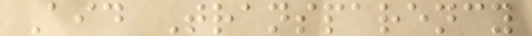Aid Transparency
